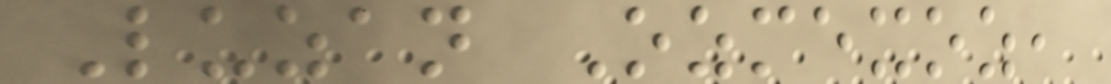Luzan Ozmexoz,
